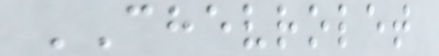CHEVROLET
